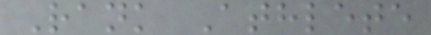Rank Athlete
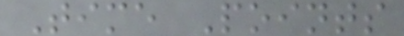Time Points
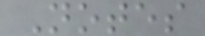Notes
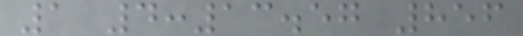1 4:13.57 856
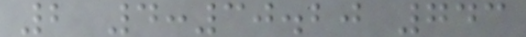2 4:30.20 743
